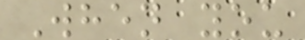When you
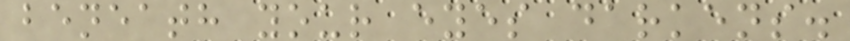beneath your eyes darkens.
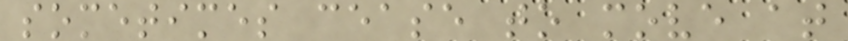sometimes cease to move at
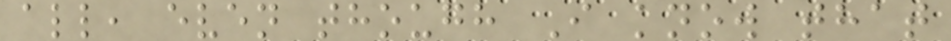all, even though I know that
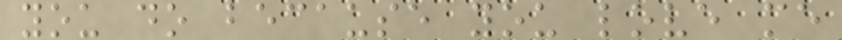you do because you love me
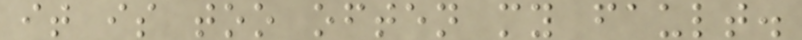it is too often my fault.
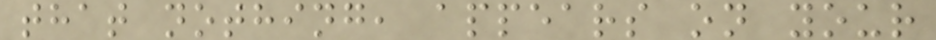that nothing, appears on your
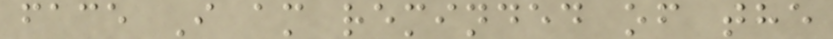face I am reminded of the
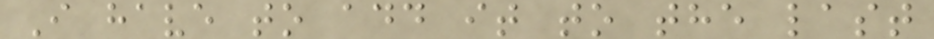I have to add it to the last
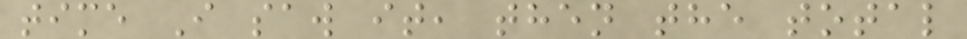time I saw it, then the total
